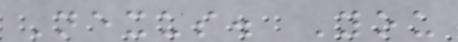Nexus. You
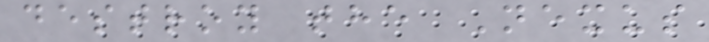destroy the Nexus
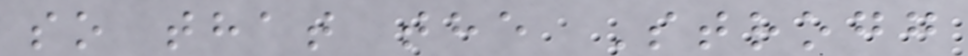so that the Strogg
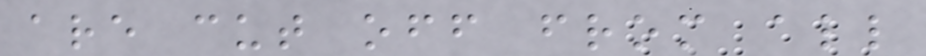are cut off from all
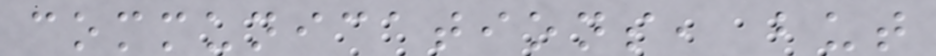communications, but
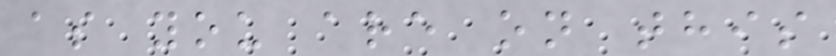as you are on this
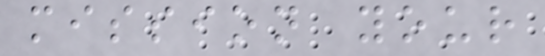mission your
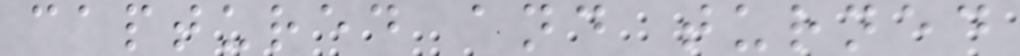captured and turned
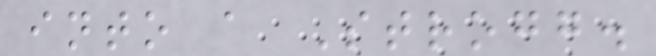into a Strogg.
